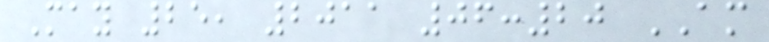May 25, 2011 06:20 AM
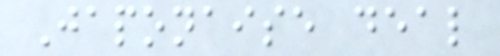Japonaise deal
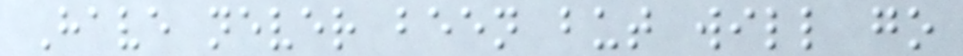Have never been but will go
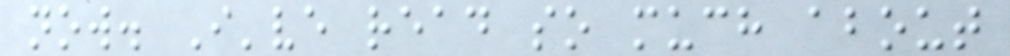now. I've read so much about
